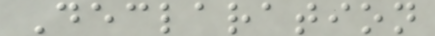Declaration
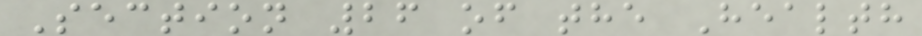Section 26 of the Health
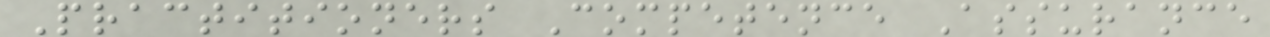Practitioners Competence Assurance
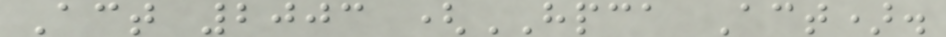Act 2003 (HPCA Act).
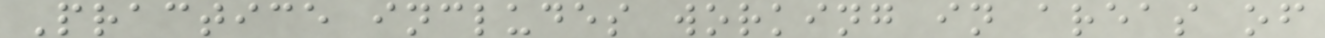Practice includes working in areas of
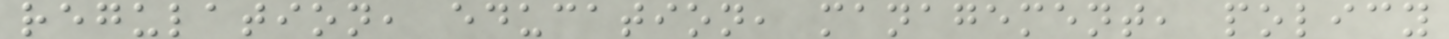regulation, education, management, policy
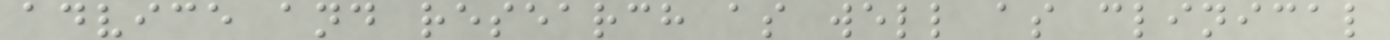advice and research as well as clinical
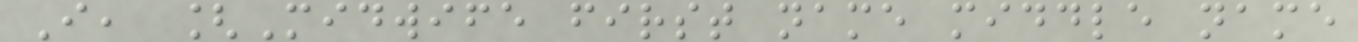I, [Midwife first name middle name
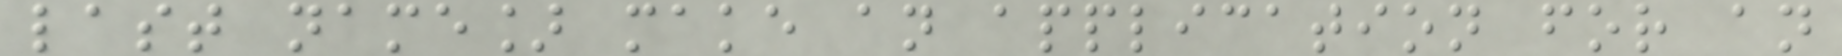last name] make an application for an
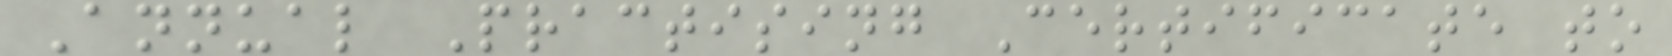Annual Practising Certificate to
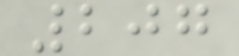207
